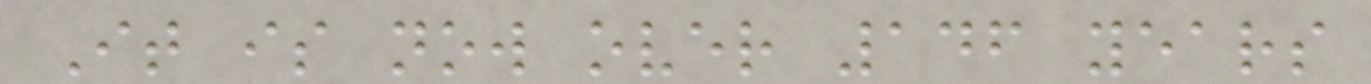It is now over 146 years
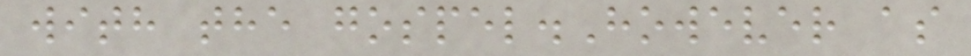with the gospel.However as
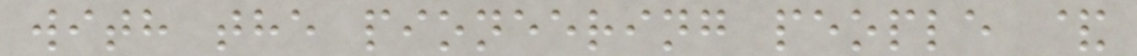with the pioneering people &
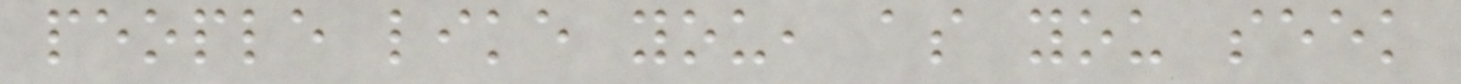people like you, as you seek
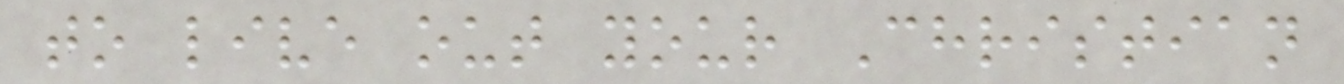to live out your Christian
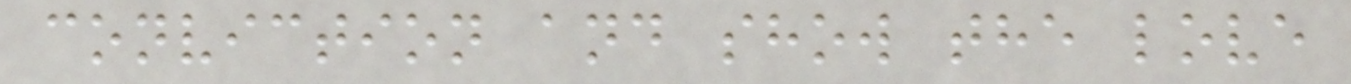conviction and show the love
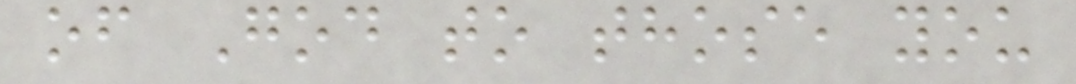of God to those you
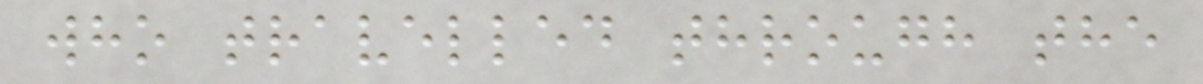who travelled through the
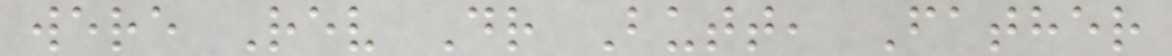were Rev Dr Butt, Father
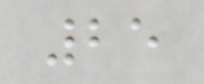25
